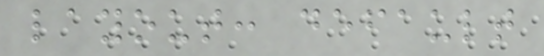layout: default
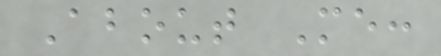About Me:
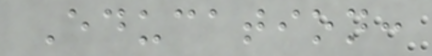Education:
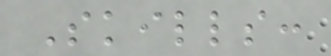Skills:
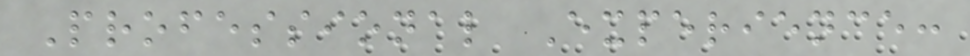Professional Experience:
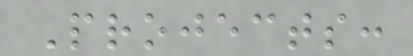Projects:
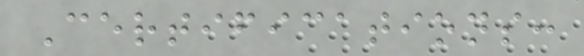Certifications:
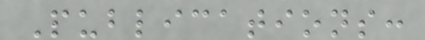Publications:
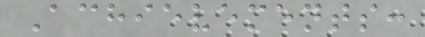Achievements:
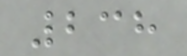238
